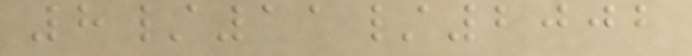8/11/2002
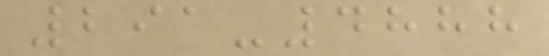291-4888
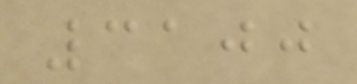3100
